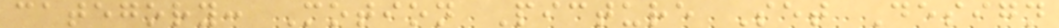category: Motion Picture Set Design
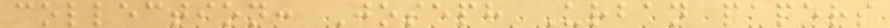collection: Joseph Urban papers
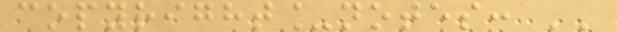copyright_notes: ''
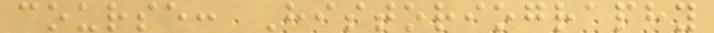course: Historiography
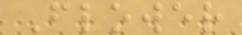Flower
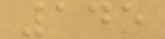145
